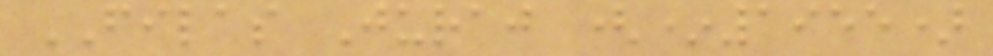FILAS Juraj (*1955)
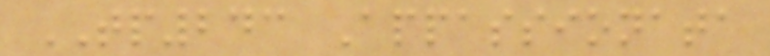TP243 Appassionata
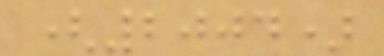(2004)
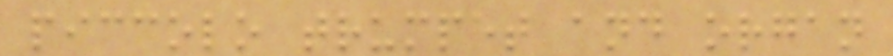piccolo trumpet and organ
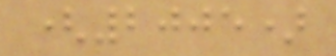(2005)
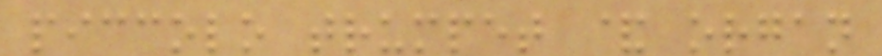piccolo trumpet & organ
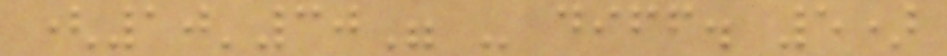(10'30" - diff. 5)
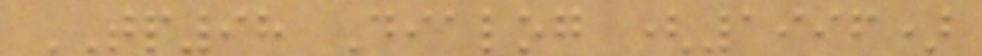TP98 Dialog (1996)
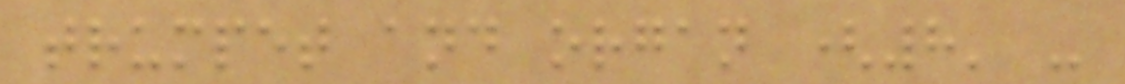trumpet and organ (8' -
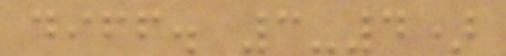diff. 3-4)
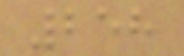258
